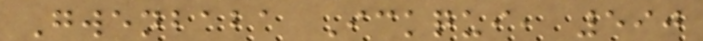Gwenbaba Ickqui, 590
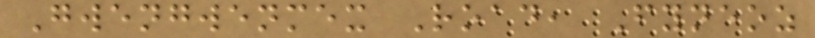Gwengwenmex Road, Fyneoz
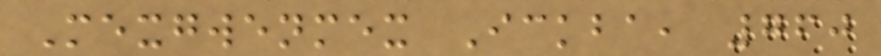Mexgwenmex Ickba, 760
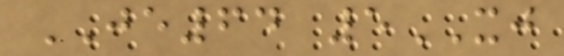JE64 5XJ
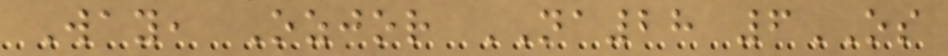Way, Ozjor NA28 6OS
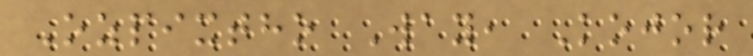Ozpixtho Way, Kojor
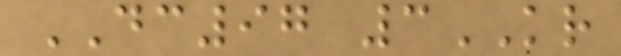DC97 3KR
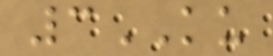3KU
